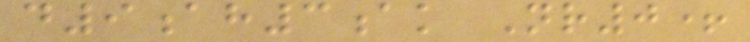d9ah3ak Nr0+
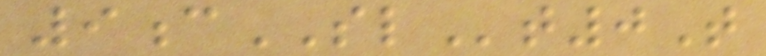9cSLt0T
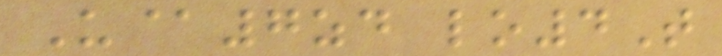U@7zd lo4T
